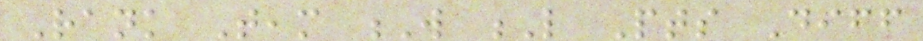Rank Team W L Pts Diff
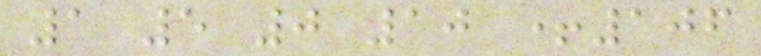1 5 0 10 +106
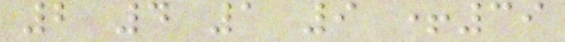2 4 1 9 +39
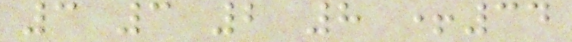3 3 2 8 +34
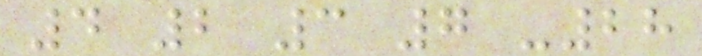4 2 3 7 -28
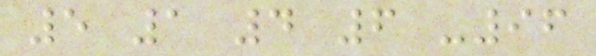5 1 4 6 -96
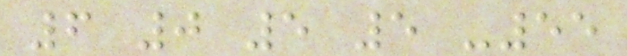6 0 5 5 -55
